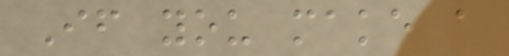If you make a
